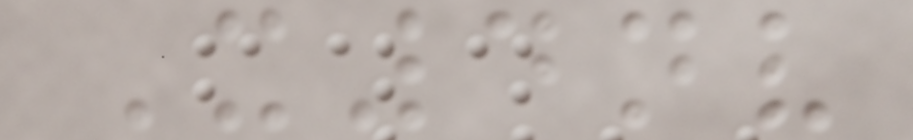X4nv
